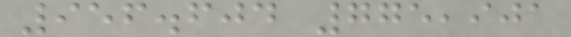956.604 775,901
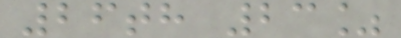26th 23%
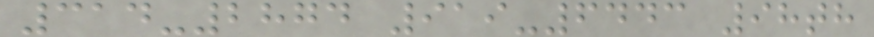314-2874 919-6443 98th
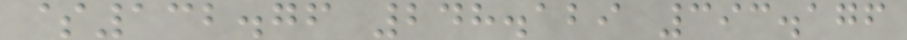$132.76 248.129 393.176
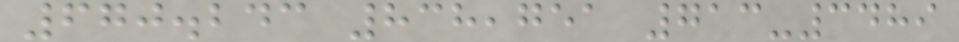670.243 838,751 713-3489
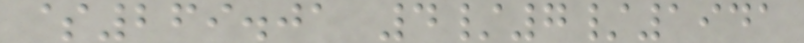$269.01 4/7/1941
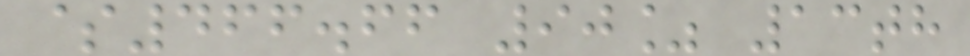$466.66 90% 13th
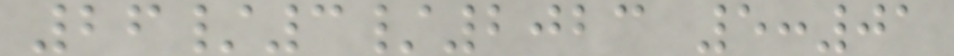26/3/2023 5:01
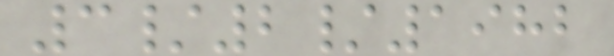3/2/1982
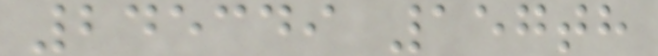245349 157th
